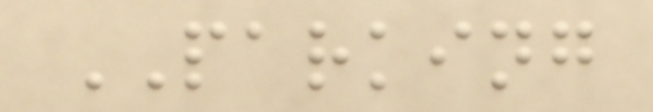PARKING
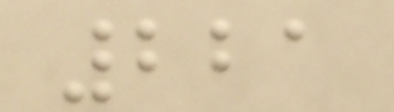221
